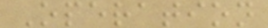Operation
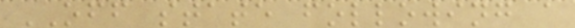OFF state following a
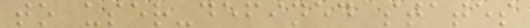to user-defined states
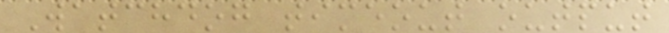Watchdog timeout output
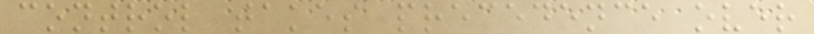control takes precedence over
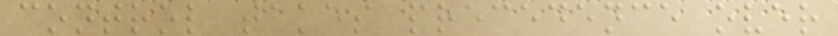control takes precedence over
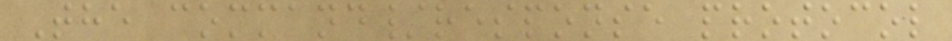The command/response protocol
